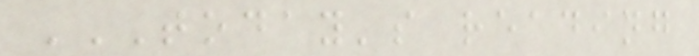TODAY'S READING
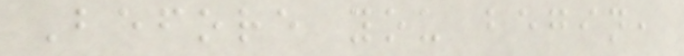Before you begin,
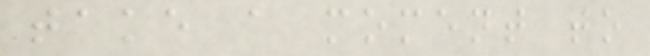take a moment to
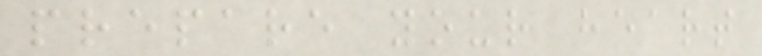prepare your heart
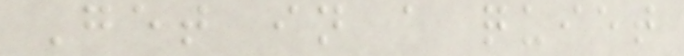Get in a quiet
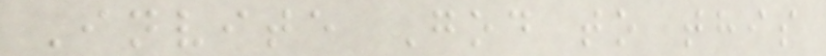Invite God to this
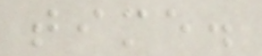time.
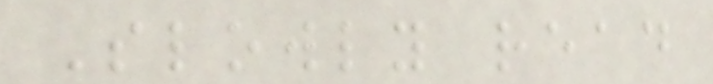Slowly read
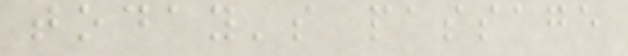today's passage
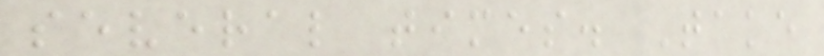several times. Take
